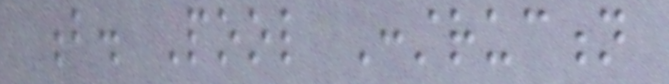b. Pool Construction
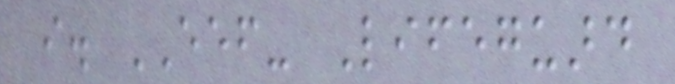i. EEF- Lifeguard
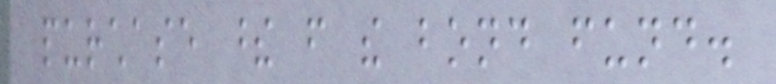purchase these from the bond fund.
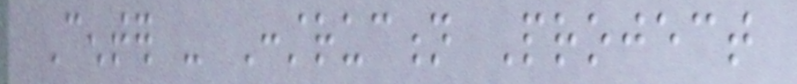Center - Construction Project
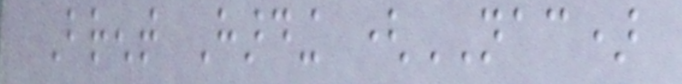Brent Harding (NAC)
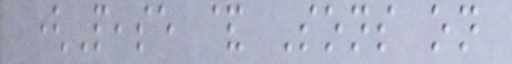(Pease & Sons on
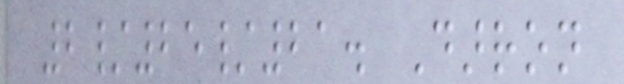2/25/21. Darron
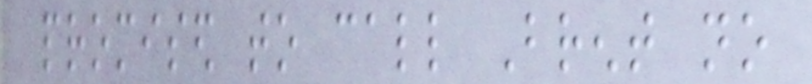promised to call Brent no
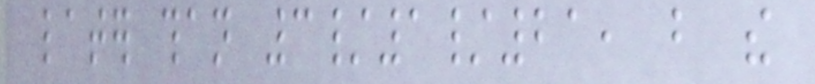later than 3/1/21, but the
